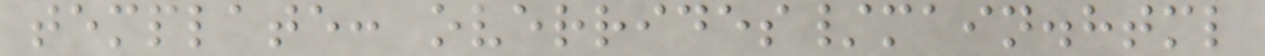template: overrides/main.html
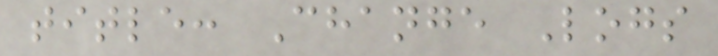title: Change Logs
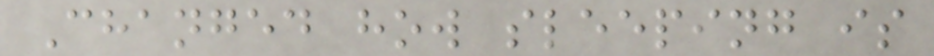Changed how sleeping is
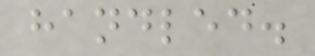handled.
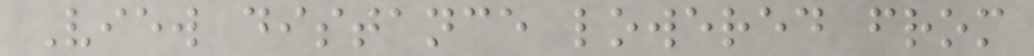View distance lowered from
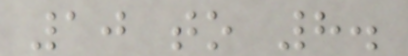10 to 8.
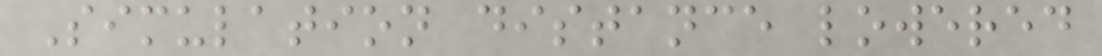Simulation distance lowered
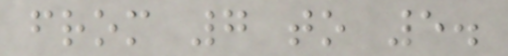from 7 to 5.
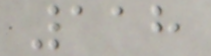118
